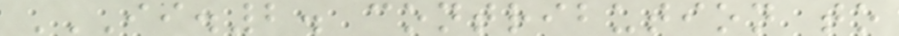II.2. CONTRIBUTION TO
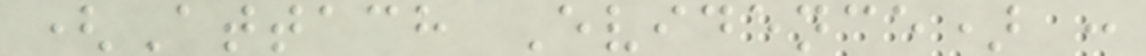(Attach Evidence) :
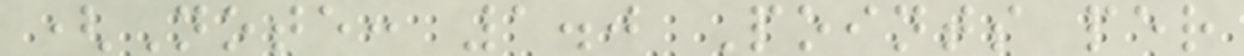(Note: 1.0 Points per
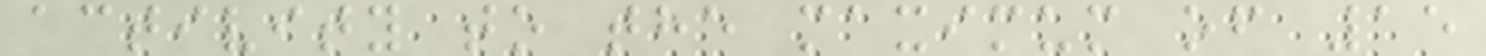activity to the maximum of 15
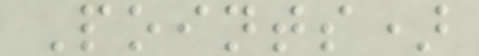Points)
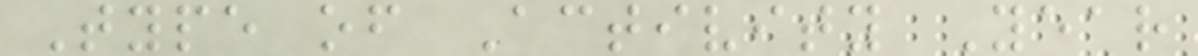Type of Activity Year
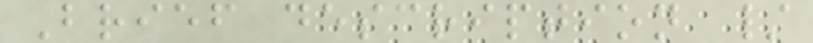Brief description /
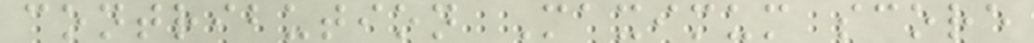contribution Maximum score
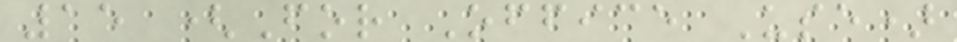15 (For Office Use)
